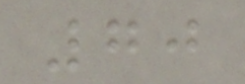70
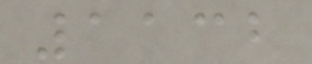1132
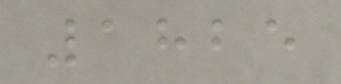1825
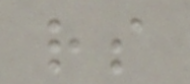rs
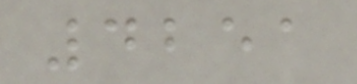4251
